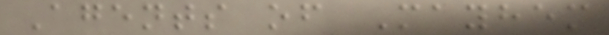Agents of Mayhem
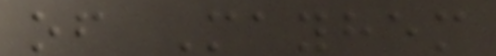of Mayhem
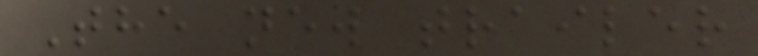The new trailer
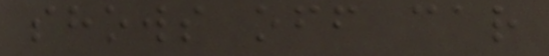shows off car
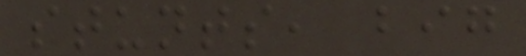stunts, big
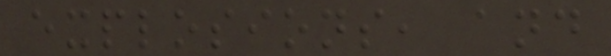explosions, and
